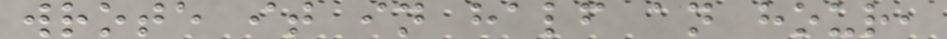wrote it in half an hour,
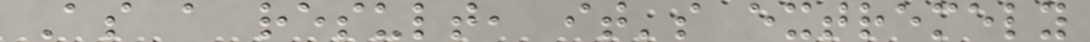As a result, it's extremely
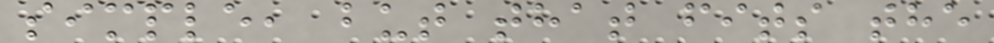simple, but that fits the
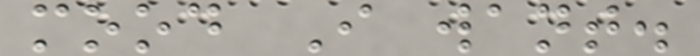mood I want.
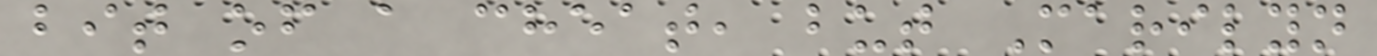bit of a cheat, but Marilyn
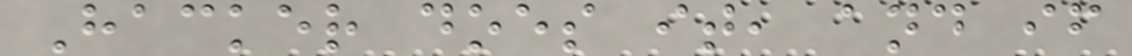Hacker does it, and if
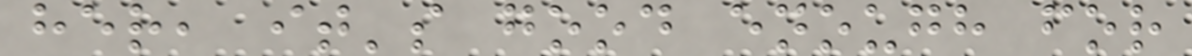her, it's good enough for
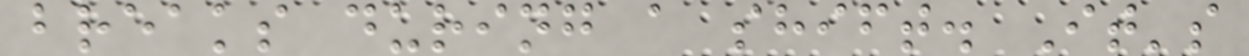breaks during a shift. It's
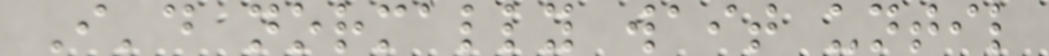I'd normally wait until
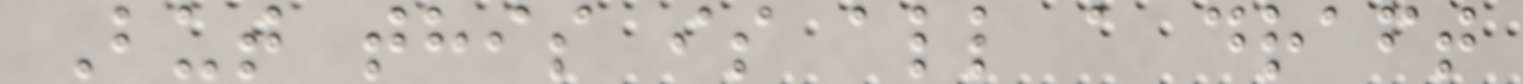But this is all a draft
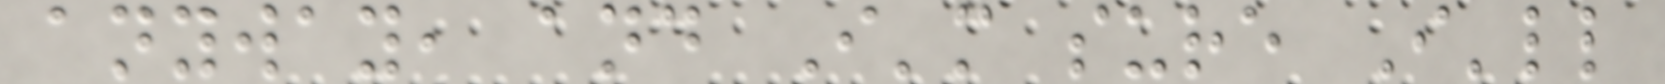anyway, and I'm sure I'll
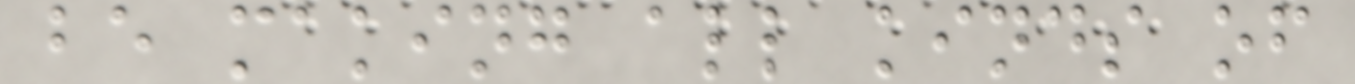be making all kinds of
